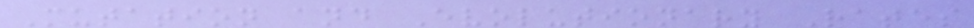Mutation and Evolutionary Rates
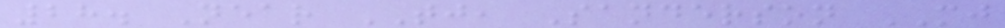28. Near TJ, Sanderson MJ
